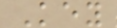Key
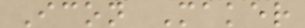Icon Maker
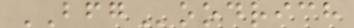BFGoodrich
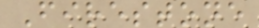Firestone
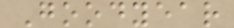Goodyear
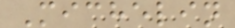Michelin
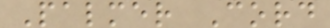Palmer Cord
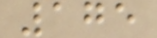175
